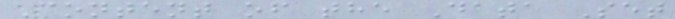Content of the Data Set
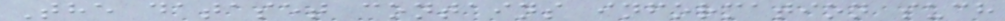The dataset contains information such
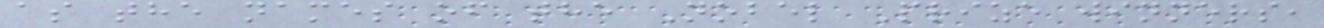as the names of the Nobel Prize winners,
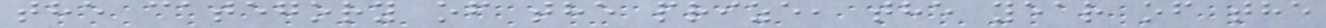the category of the prize, the year of the
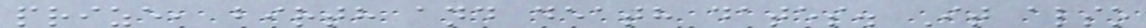prize, birth and death dates. It also
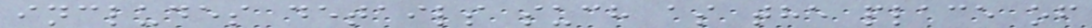includes details such as the place of
